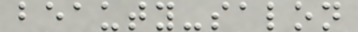beauty-salon
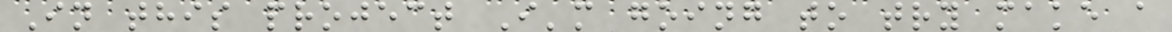In this project I'm going to try make a
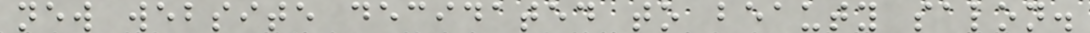new website decidated to beauty salon.
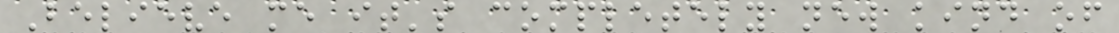Believe me it's completely new kind of
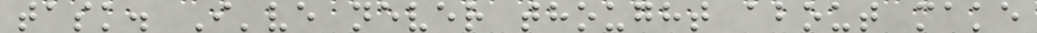task. I've never thought about make
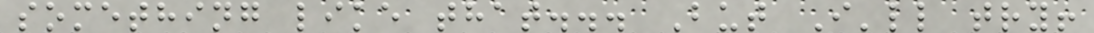something like that... But I'll try!
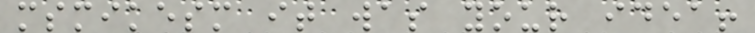msmikesm it was your idea!
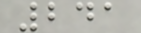241
